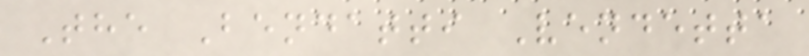The Bendatti Vendetta
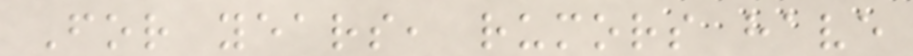For years, rumors have
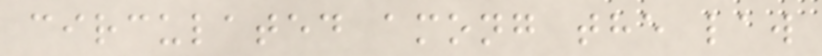circulated among the law
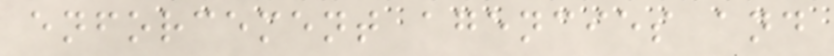enforcement agencies and
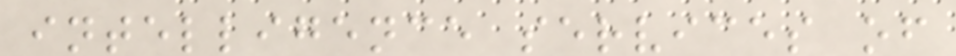intelligence services of
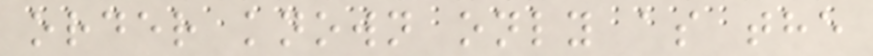order known only as the
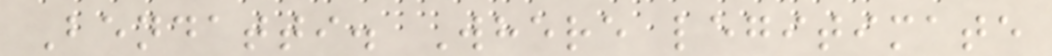Bendatti. Where legitimate
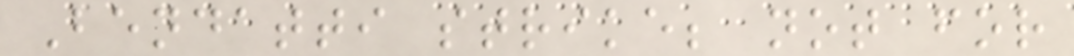Bendatti strike; not for
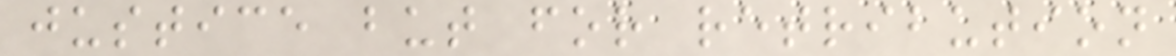justice but for retribution
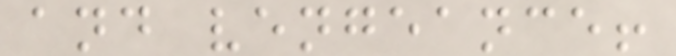and vengeance!
